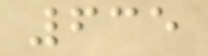635
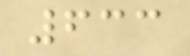633
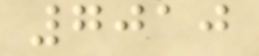7010
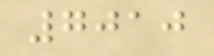7010
